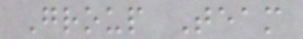Group Team
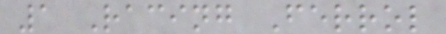1 Racing Ferrol
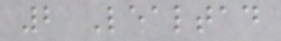2 Lealtad
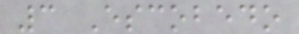3 Escobedo
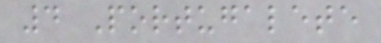4 Portugalete
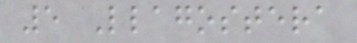5 Llagostera
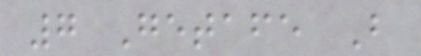7 Getafe B
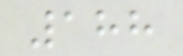188
